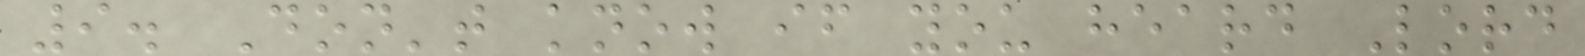9. Don't know if you heard Lord
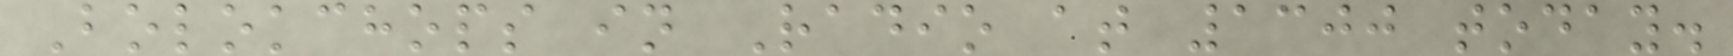Bolokchops in Radio at 1300 today.
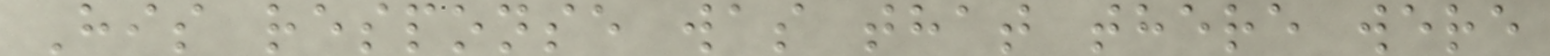His response was that there were
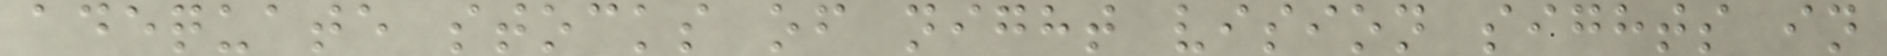adequate stocks of night vision sights in
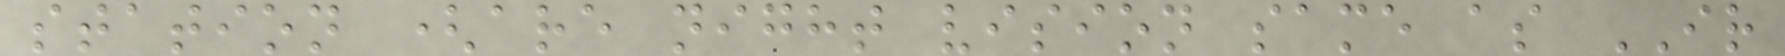station (are night vision same as IR
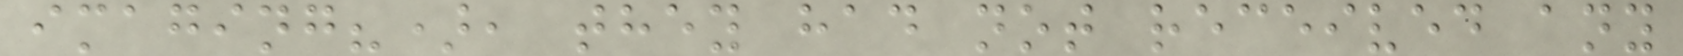imaging?), they had not received any
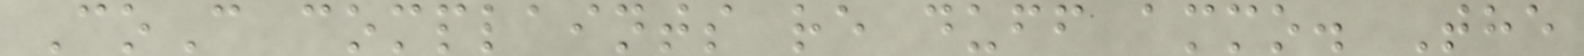CoC complaints re duff ammo. The
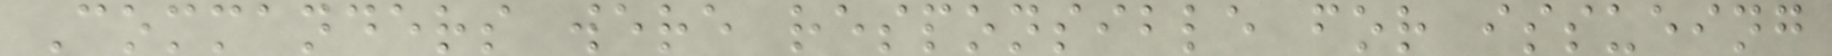Commanders were responsible for issueing
